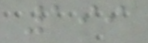199
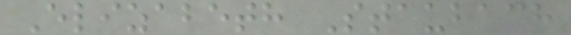Elizabeth Staubach
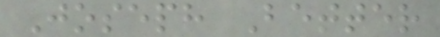Joseph Better
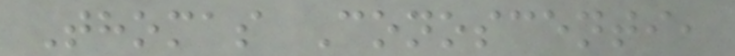Thomas Conoscenti,
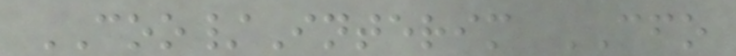COO/Interim CFO
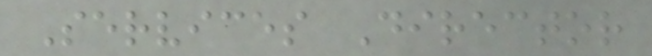Services Director
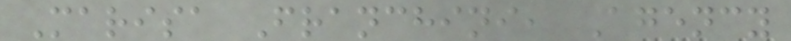Marisa Franchini, Agency
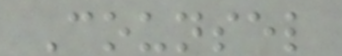Counsel
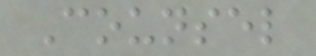Counsel
